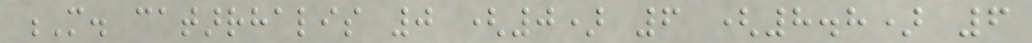M. catarrhalis 0 (0) 6 (8.8) 6
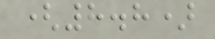(8.8)
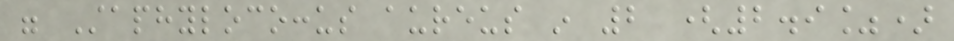were Staphylococcus aureus in 2 (2.9%)
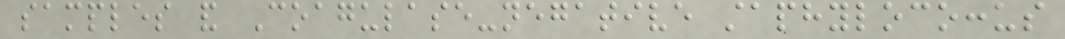samples and Coagulase-negative staphylococcus
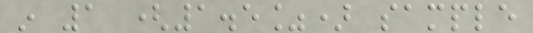in 1 (1.5%) sample
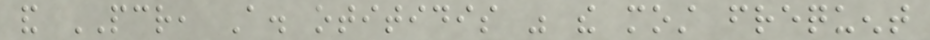and PCR, A. otitidis was the most frequent
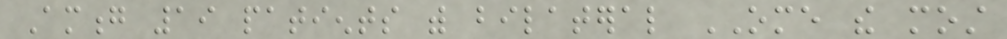Among 19 patients with bilateral OME the most
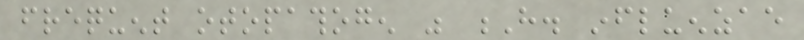frequent otopathogen was H. influenzae
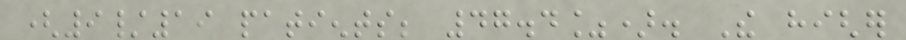(9/19 patients; 47.4%). The higher
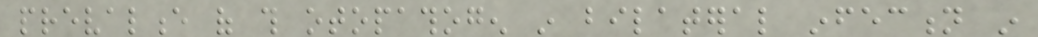prevalence of this otopathogen in bilateral infection in
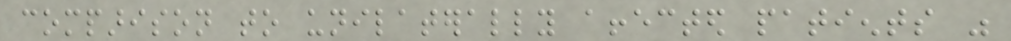comparison to unilaterally affected patients was
